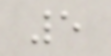5
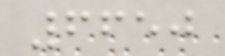6650
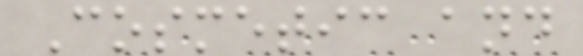Cosmetic and
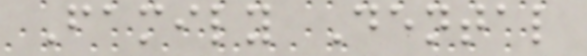Family Dental
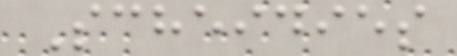Scheidies
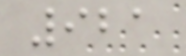921
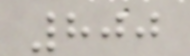800
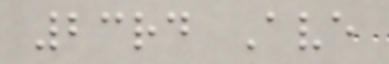23rd Ave
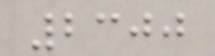2300
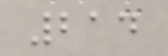214
